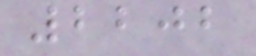2202
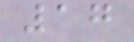17
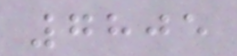7805
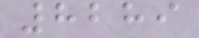8289
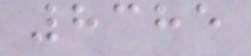8385
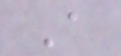A
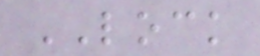LOCK
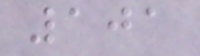101
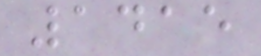1415
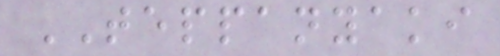TEPPANYAKI
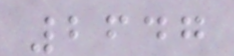2647
